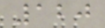120
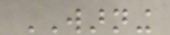WARNING
